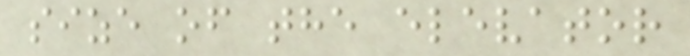size of the elevator
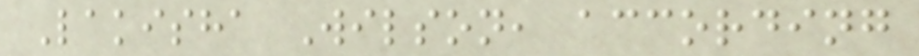Lakisha Wilson, according
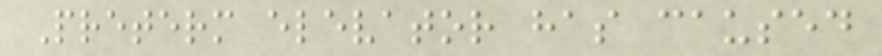Preterm elevator has caused
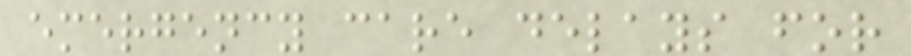emergency care delays for
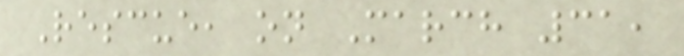Rescue, on March 31,
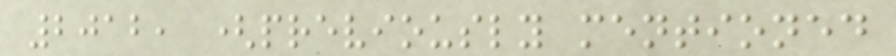2012, (previously mentioned
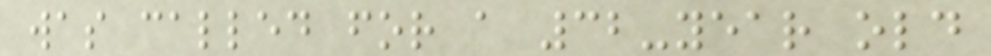was called for a 32-year old
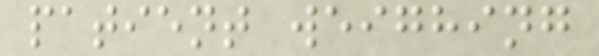patient weighing
